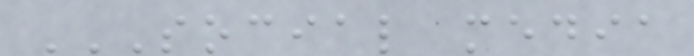SOCIAL MEDIA
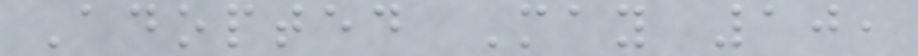Adopted May 10,
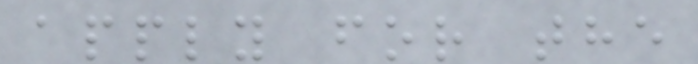apply for the
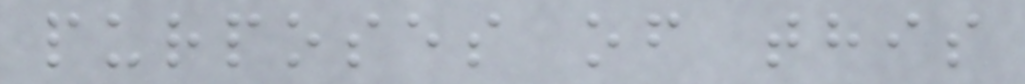purposes of this
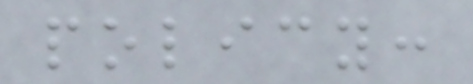policy:
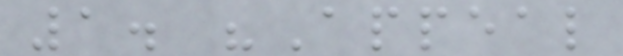1. "Appeal
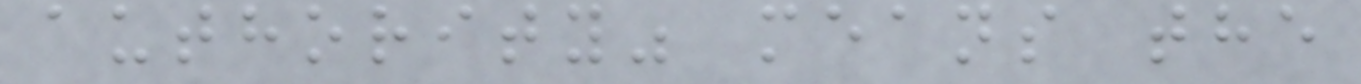authority" means the
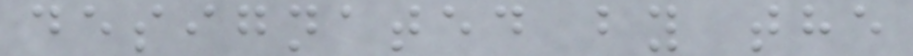designated by the
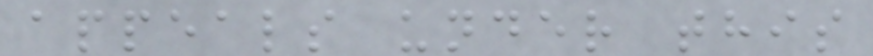appeals under this
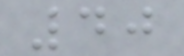40
